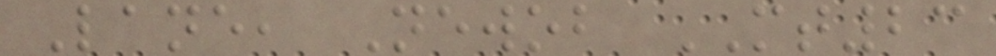Lane, Newob MT23
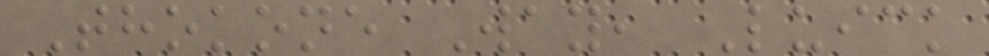Thokone Way, Luick
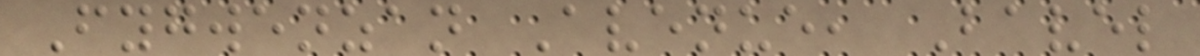Fygwenzan Avenue, Bavel
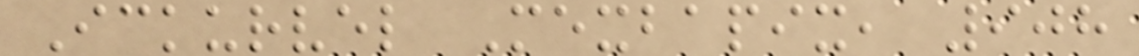Ickurvel Mexbapix, 908
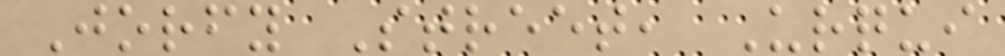Jorfy Street, Urqui
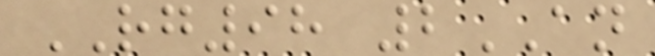RG98 2AN
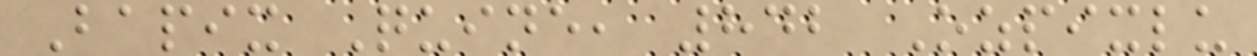Bapix Quine, 842 Ozpixlu
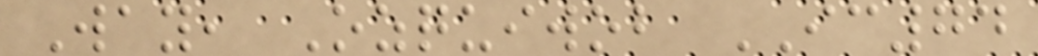Way, Ozquiwob IC74
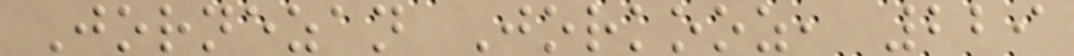Jornezan Jorkooz, 229
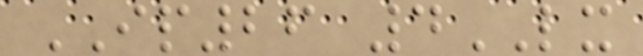IP26 4LX
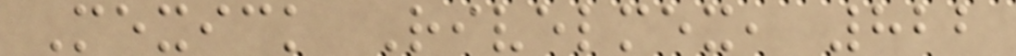Mexick Rivelmex, 822
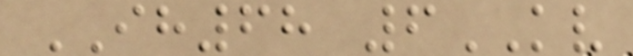IH68 6KV
